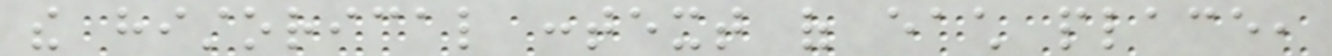the historical context of each place,
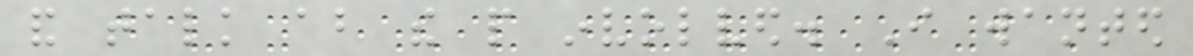and talk about the people involved. I wanted
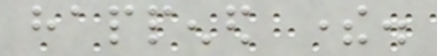happened there.
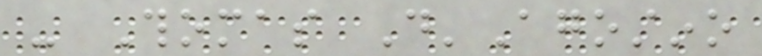- Thomas D'Agostino
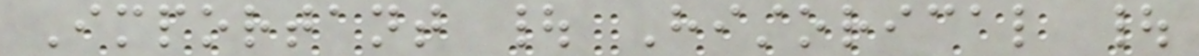Important | Historical |
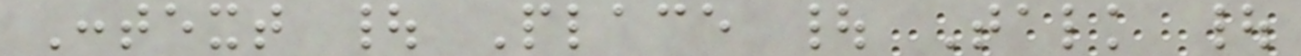Context | Place | Talk |
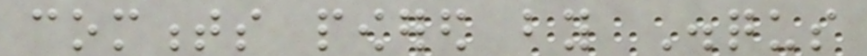comments powered by Disqus
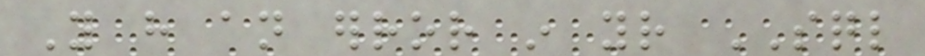You have an error in your SQL
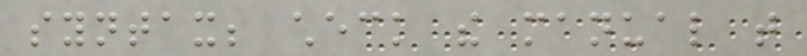syntax; check the manual that
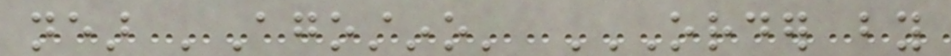near 'Agostino' ORDER BY
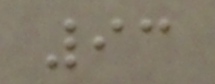93
